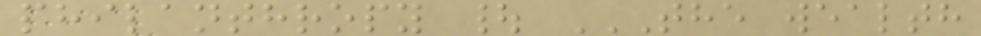philanthropy | THE WEALTH
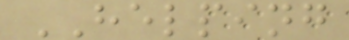HELPING
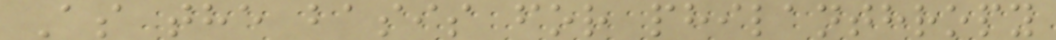As the basis for philanthropy
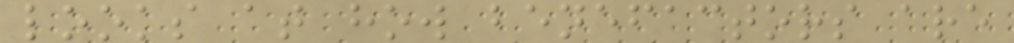looks at how benefactors are
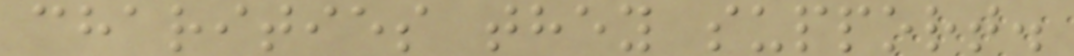charities they support.
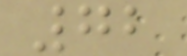72
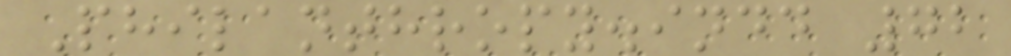Philanthropy.indd 72
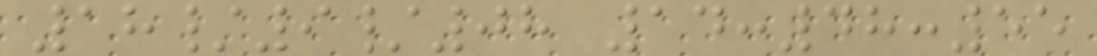18/9/08 14:48:55
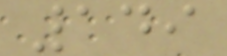149
